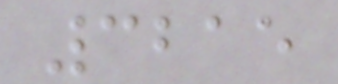3215
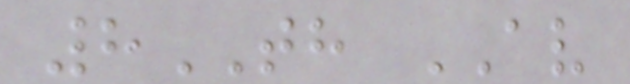8TH AV
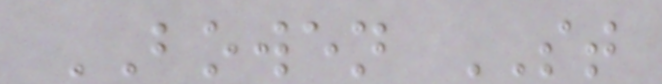BOWEN ST
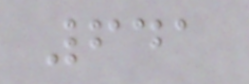641
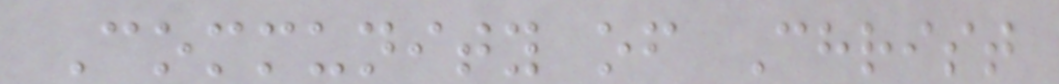Community of Christ
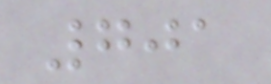701
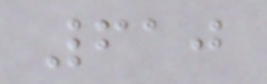610
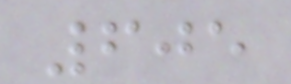605
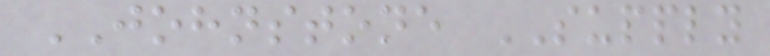JOHNSTONE SUPPLY
